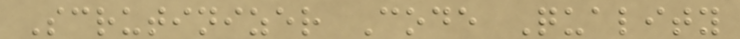Scrutinizer Code Quality
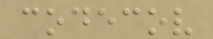codecov
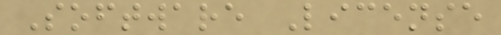Software License
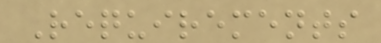Requirements
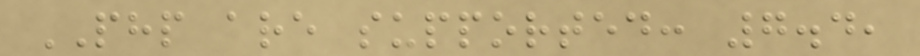PHP are supported: 7.4,
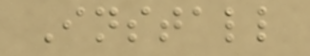Install
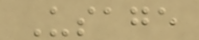Usage
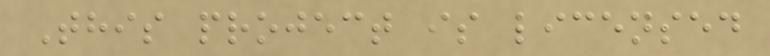This project is licensed
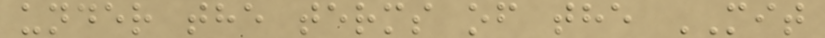under the terms of the MIT
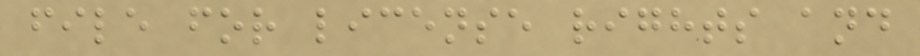file for license rights and
